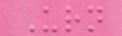Urn
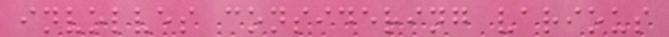involves considering various
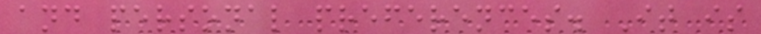and personal preferences. It is
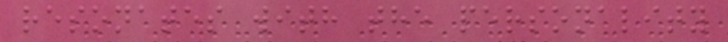resonates with the personality
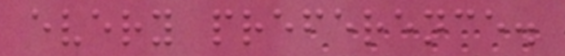every preference.
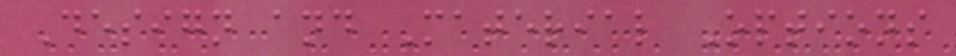Design and Material Options
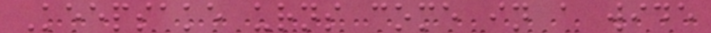Keepsake urns come in a wide
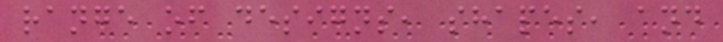range of designs, shapes, and
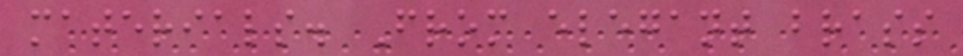materials. From elegant brass
